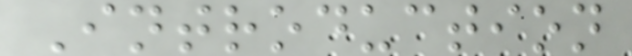Introduction
